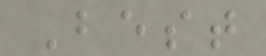Best
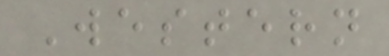Western
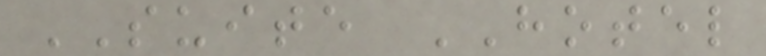SUITE HOTEL
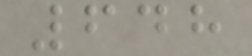648
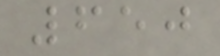650
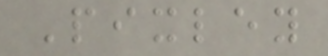Pixley
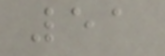51
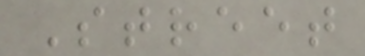Street
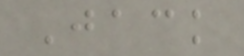Jack
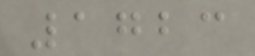1723
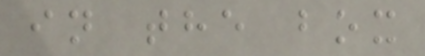in the box
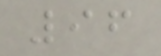96
